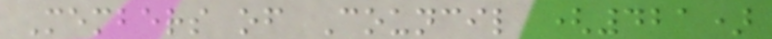Members of Council (421)
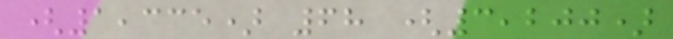(1,335) 68 (3,200)
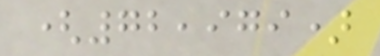(72,979)
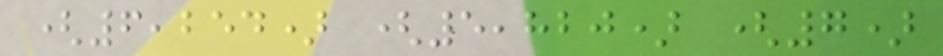(6,254) (5,820) (7)
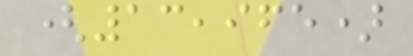(13,965)
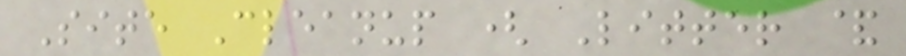Site Cleanup ( Litter &
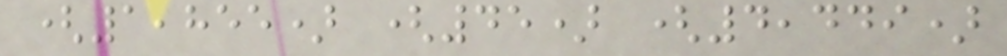(1,855) (45) (4,449)
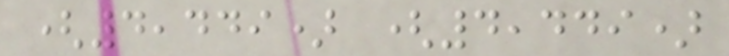(4,449) (4,449)
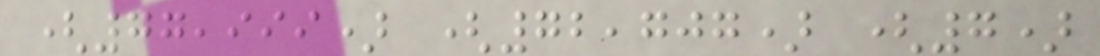(77,999) (72,707) (7)
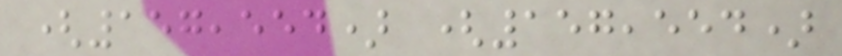(157,554) (157,554)
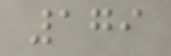179
